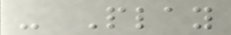- Play
